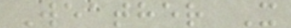Weather X
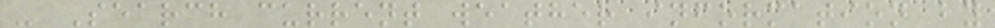- Search current weather information by
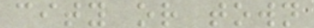city or town
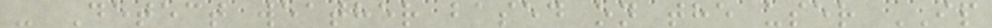- Detect weather based on the user IP
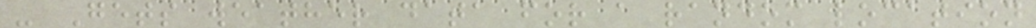- Gets weather data for a random location
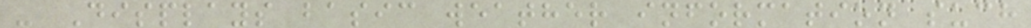- Displays basic weather information such
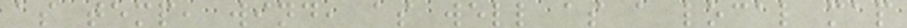as temp, wind, as well as a local map
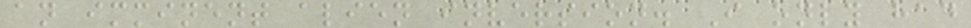an imminent alien inversion. I only had
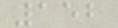152
